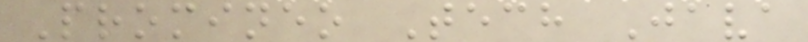Promineo Tech Java
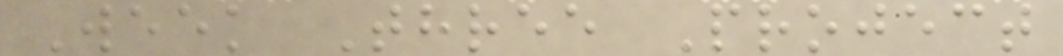Week Three Project
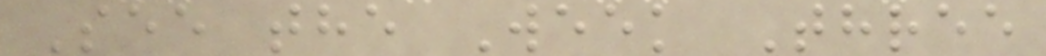See the Week Three
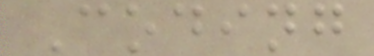Coding
